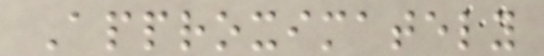Approximately
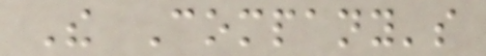The Company's
